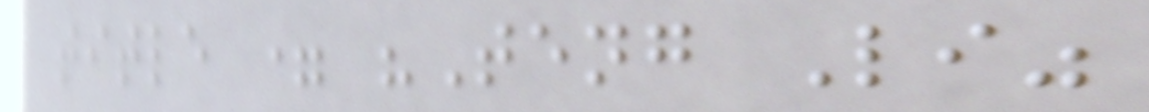title = "Teng Li"
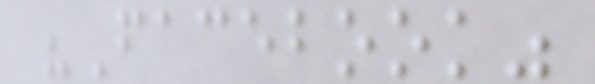"Facebook"
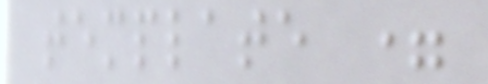template =
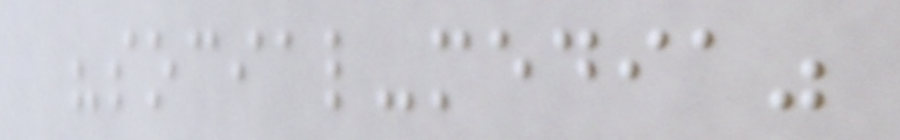"social-media"
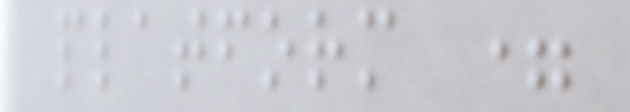platform =
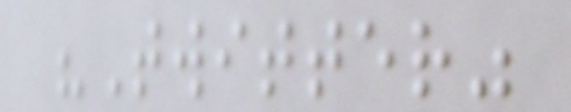"Twitter"
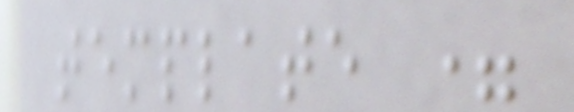template =
